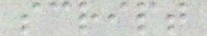script
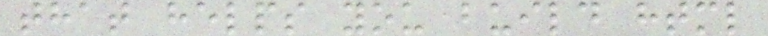that helps you build html
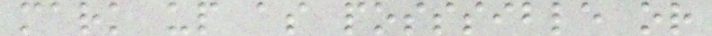mark up as posssible or
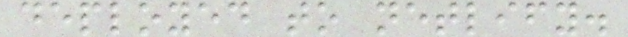deployed to netlify.
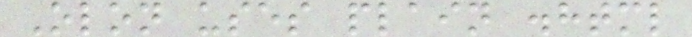Olon uses plain .html
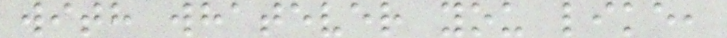with whatever you like,
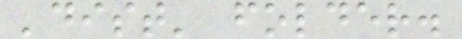'dist' folder.
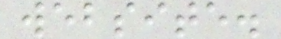website.
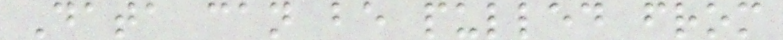Data can be pulled from
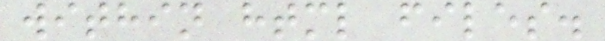within html files.
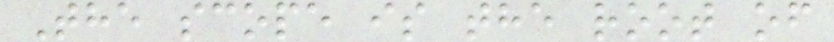The scope is the root of
